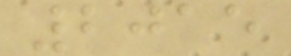2015
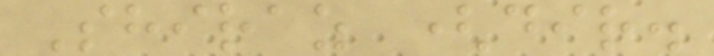Shiraz (dir.
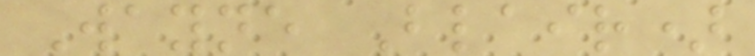Wayne Blair)
